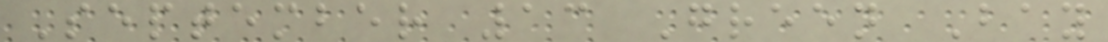September 13 Green Bay
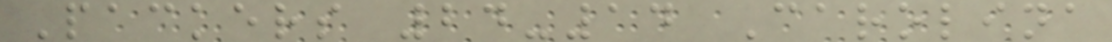Packers 24-14 Carolina
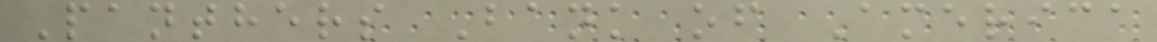Panthers Bank of America
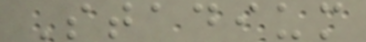Stadium
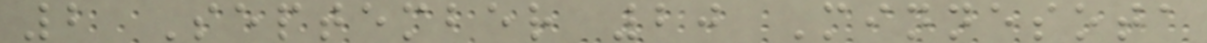2 September 20 Minnesota
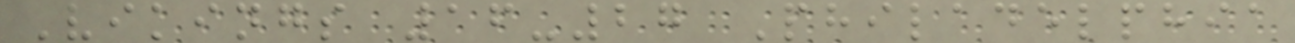Vikings 16-27 Philadelphia
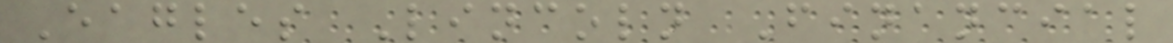Eagles Lincoln Financial
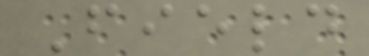Field
